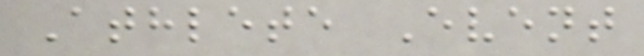Athlete Event
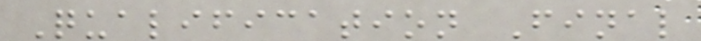Qualification Final
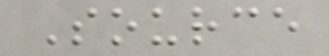Source
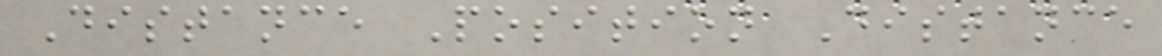Distance Position Distance
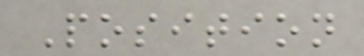Position
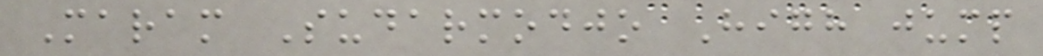Maram Sudarmodjo High jump
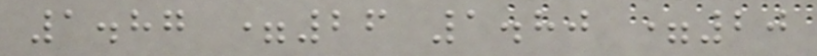1.87 =26 1.80 =20
